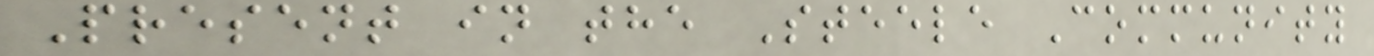Present in the Steele Community
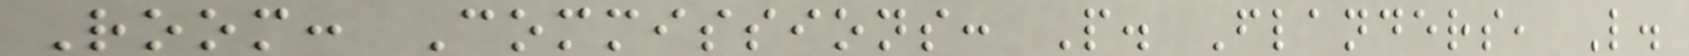Room: Commissions: P. Flanders, L.
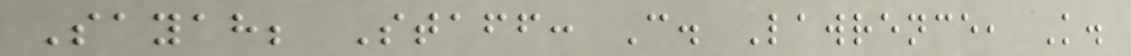Sayah; Staff: C. Lawrence, K.
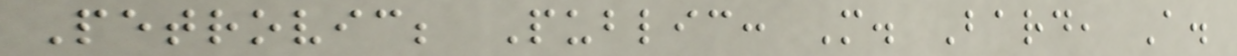Petrovic; Public: M. Bard, A.
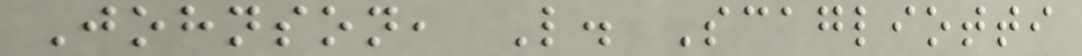Johnson, L. Scagliotti
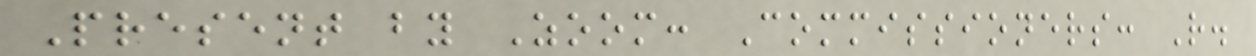Present by Zoom: Commissioners: R.
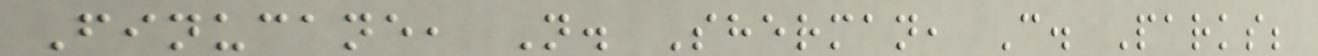Finucane, N. Sherman, C. Parks;
